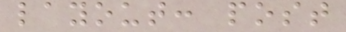layout: post
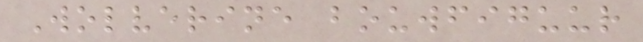Wolverine bouwfiguur
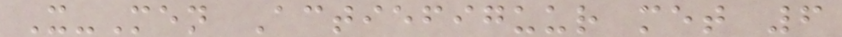X-Men Actiefiguur met 6
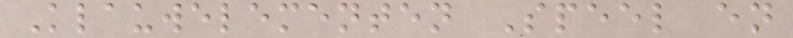Klauwelementen Speel en
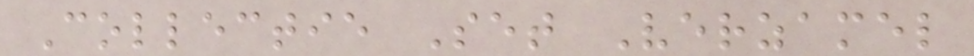Collectie Set Verzamel
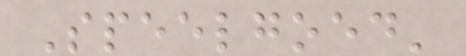Speelgoed'
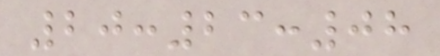20:23:08
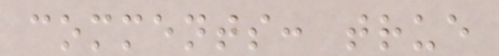comments: true
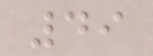49
